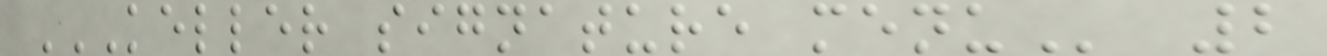KELLER SIGNATURE MENU 2
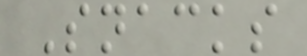Snacks
